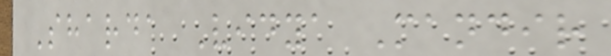Sharda Vidya Mandir
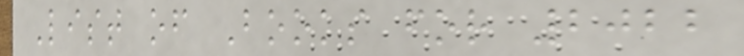List of Books for 2022
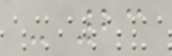- 23
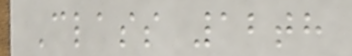Class 12th
